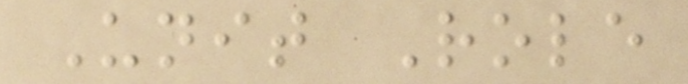Unit Role
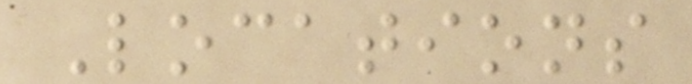Locations
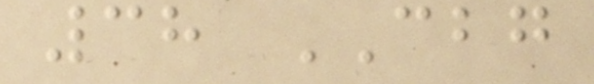38 CBG
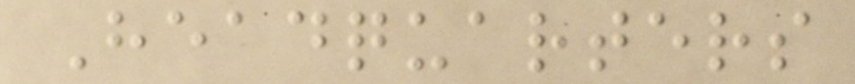Headquarters
